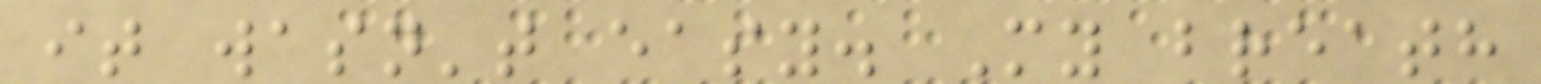it wasn't easy. My breath
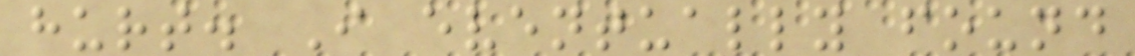hurt. I eventually found
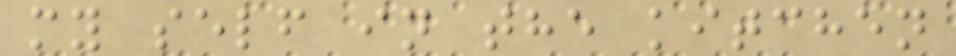my self in the kitchen
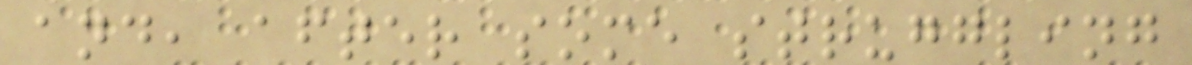and, after some struggling
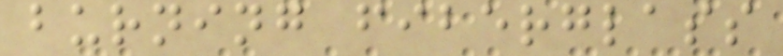burning fiberglass
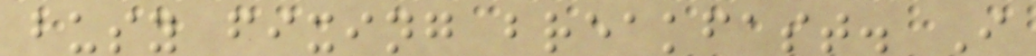busy fixing breakfast. I
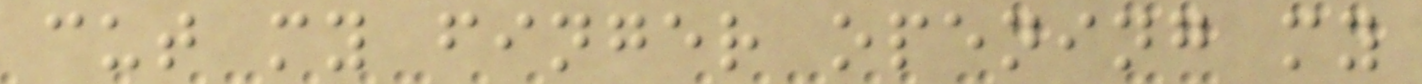cut my finger opening my
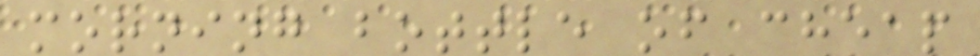morning bottle of cheap
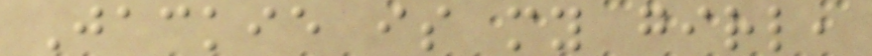Jackie is my girl,
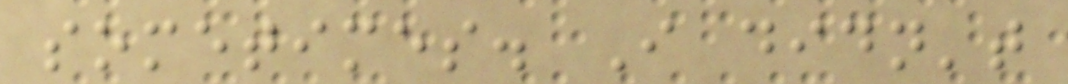sometimes. I didn't
